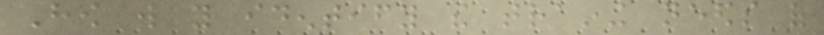How will you identify the training needs of
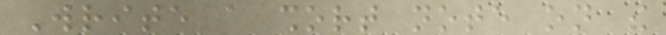Write a short note on the
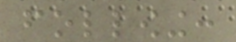following:
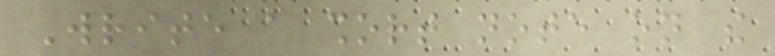Write a short note on the
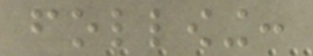following:
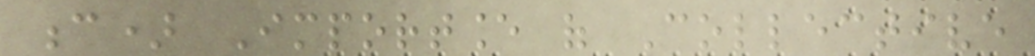c) Importance of Collective
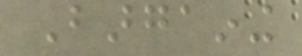Bargaining
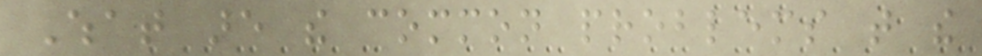What are the common problems that the
